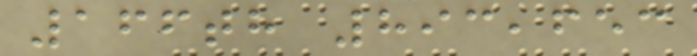166th 893,653
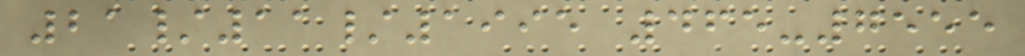21/11/1995 465-7555
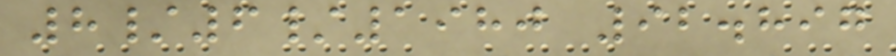8/6/1980 92.897
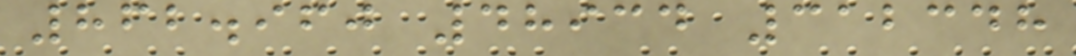862.960 48934 312348
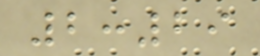2:29
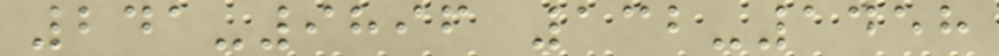241-9896 132-1458
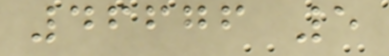46676 5
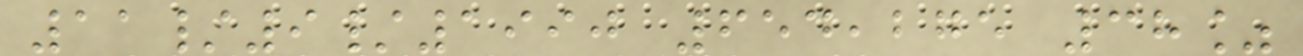11/9/1990 654,275 38%
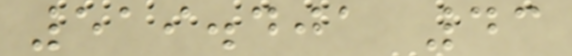519.401 43
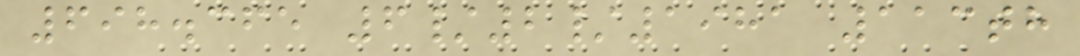698.365 6/2/1981 113th
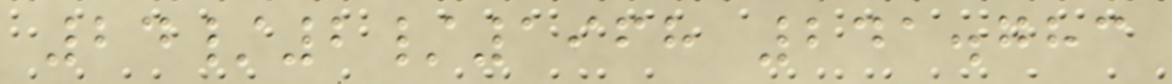24/2/1968 241.783
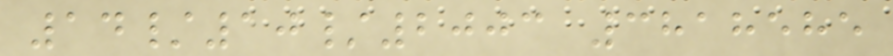14/10/2003 3818585
